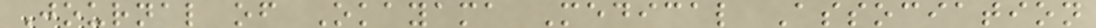Journal of Okayama Medical Association
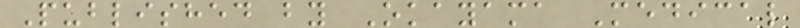Published by Okayama Medical
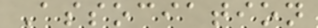Association
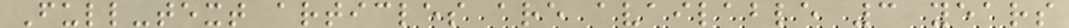Full-text articles are available 3 years
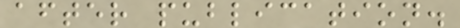after publication.
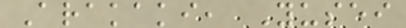Arakaki, Yusei
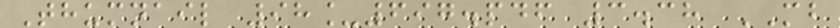Thumnail 98_697.pdf 3.38 MB
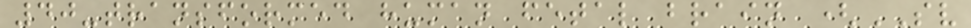40-transformed human fetal brain (SV
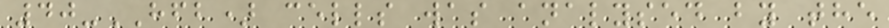40-HFB) cells was analysed by the
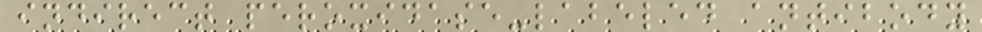indirect peroxidase-labeled antibody
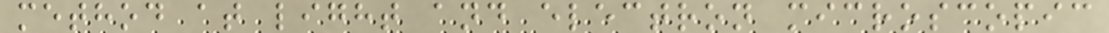method at light and electron microscopic
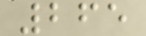265
